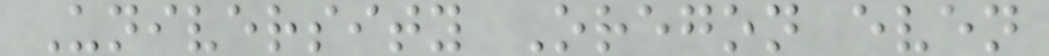University Oregon even
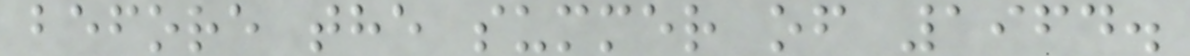before the summer of 1964.
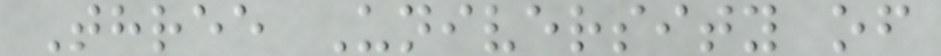Three University of
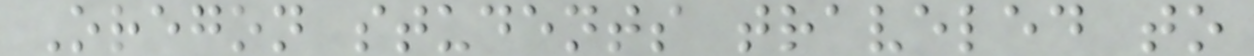Oregon students traveled to
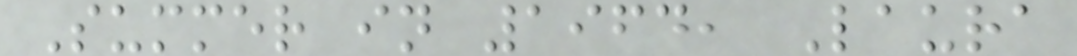Summer in 1964, Laura
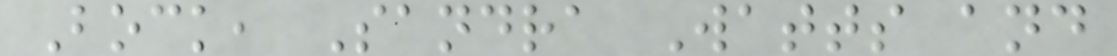Bock, Sandra Watts and
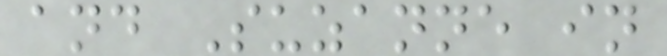and Suzanne in
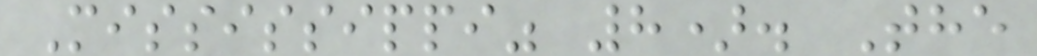Mississippi" 8). The
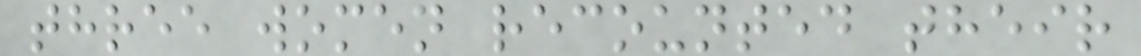three women recounted their
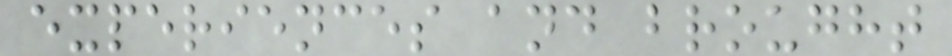experiences and brought
